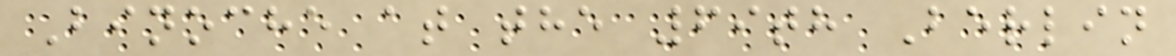Binoche at the 69th Berlin
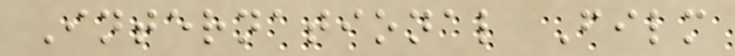International Film
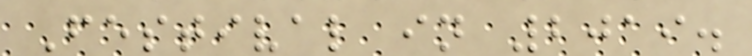Festival in 2019.
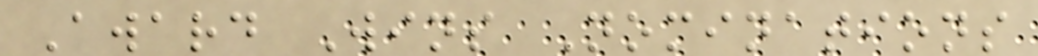Award Wins Nominations
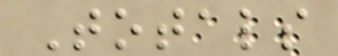Totals
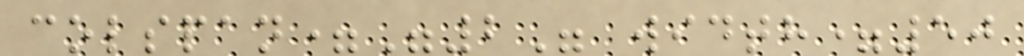colspan="2" width=50
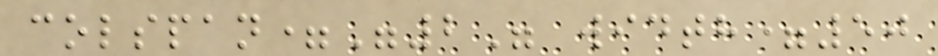colspan="2" width=50
